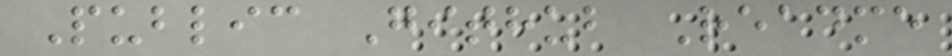Public Github Readme
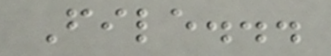File...
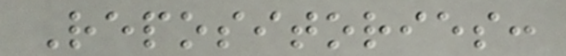Repositories:
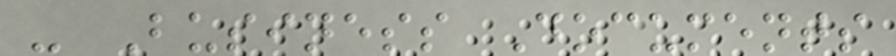- Business Documents
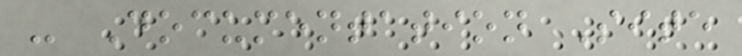- Documentation Site
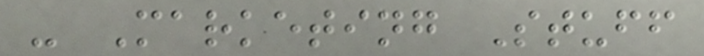- Marketing Stuff
